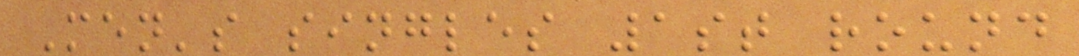Men's singles 1st round
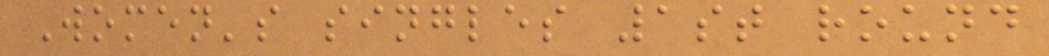Women's singles 1st round
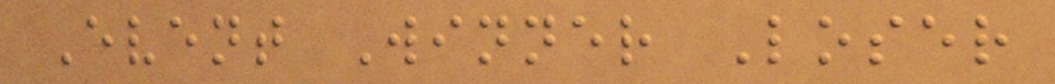Event Winner Loser
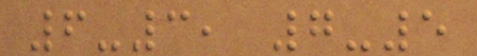6-3, 7-5
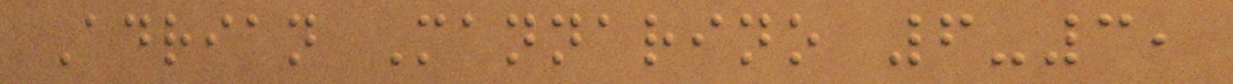Adrian Mannarino 6-3,
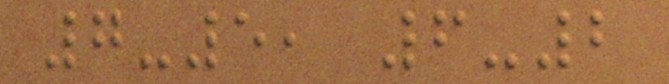7-5, 6-2
